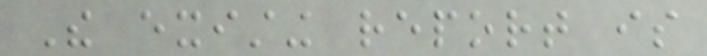The existing report is
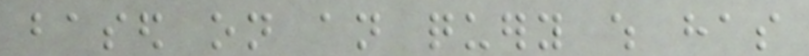based on an query which has
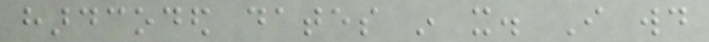hardcoded dates in it. I would
